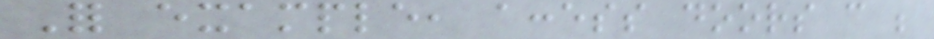For example, access doors can be
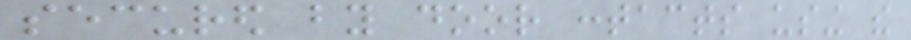secured by door contacts using the
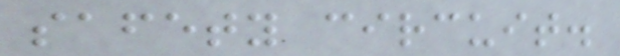safety circuit.
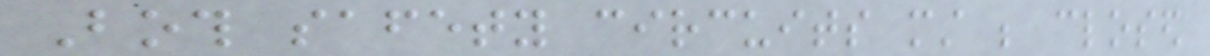Both safety circuits must be closed
